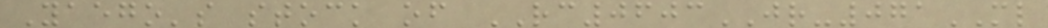Yaego's stock of RC0603JR-071ML
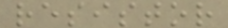resistor
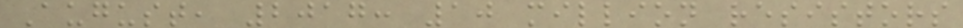August, 2017: 10 million resistors
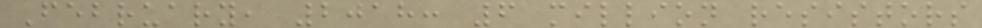February, 2018: 6 million resistors
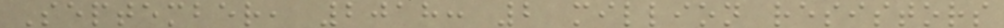September, 2018: 2 million resistors
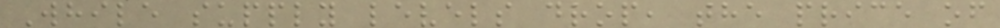While supply levels drop, the price of
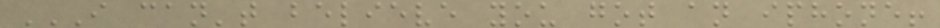I CAN'T BELIEVE YOU GOT AN IPHONE!
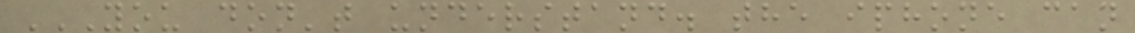YOU DON'T UNDERSTAND. THE IPHONE CAN
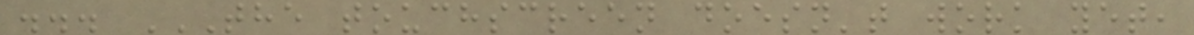... THE TOUCHSCREEN DOESN'T WORK YET,
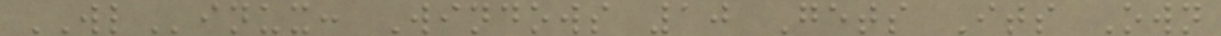WLinux: Windows 10 Gets Its Own
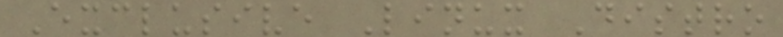Exclusive Linux Distro
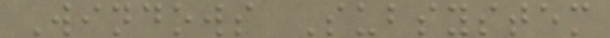Windows Subsystem
